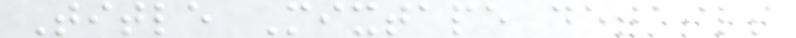Title Mixtape details
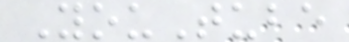YouTube
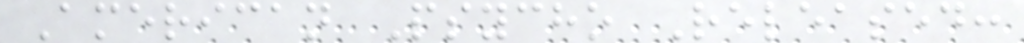American Psycho Released:
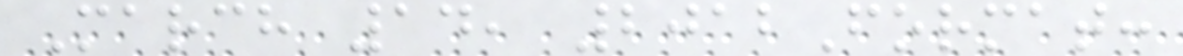March 14, 2012Format:
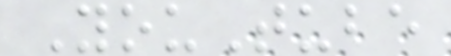YouTube
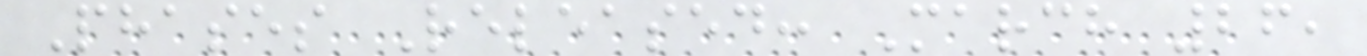Phases Released: March 26,
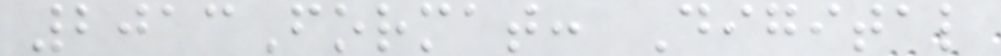2013Format: Digital
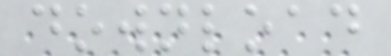download
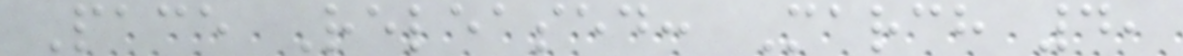Pace Released: March 4,
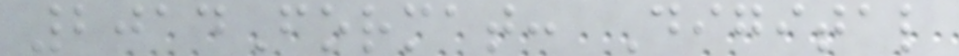2014Format: Digital
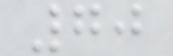70
